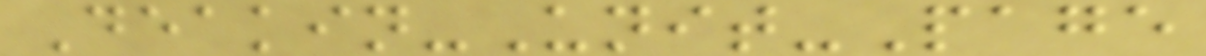Deakin-Unit-Page
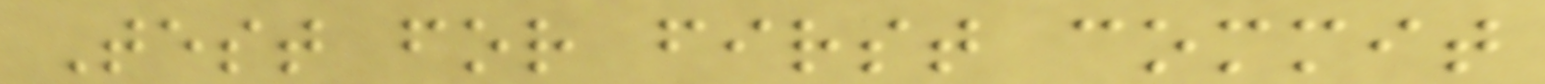Test for first commit
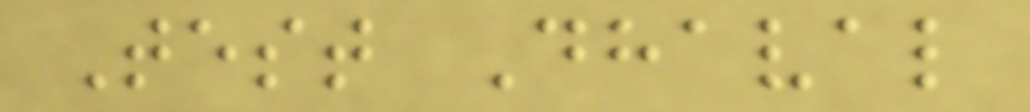Test Dhaval
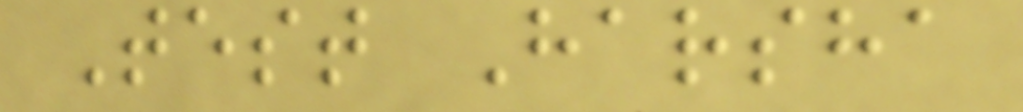Test Harsha
